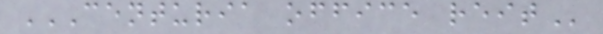CENTURIA OFFICE REIT
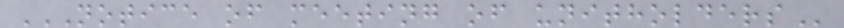NOTICE OF MEETING OF UNITHOLDERS
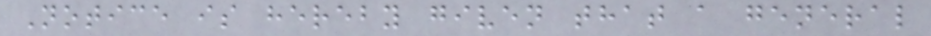Notice is hereby given that a general
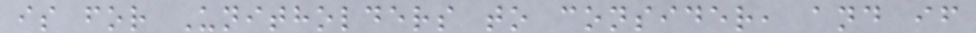is for Unitholders to consider, and if
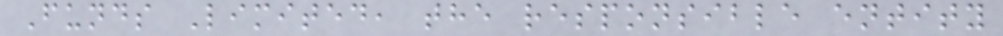Funds Limited, the responsible entity
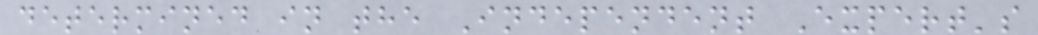determined in the Independent Expert's
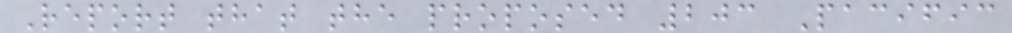Report that the proposed 203 Pacific
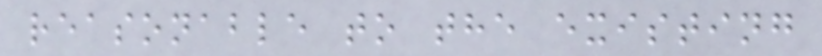reasonable to the existing
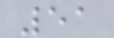51
